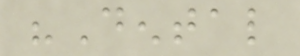"Dental
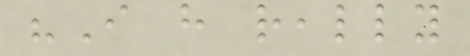"I have really
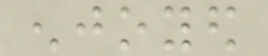enjoyed
